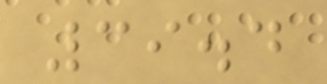39.4
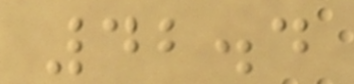42.4
